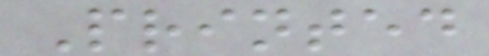Printed
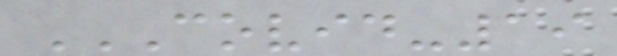COVID-19
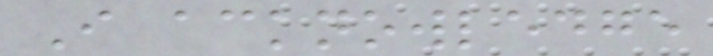I acknowledge
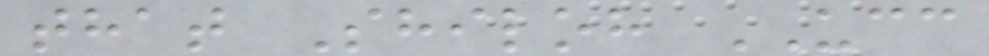that Shiloh UCC
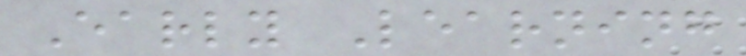Early Learning
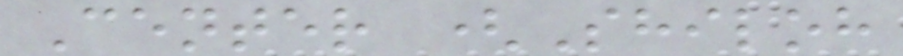Center (Shiloh
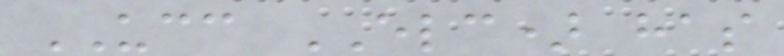UCC ELC) has
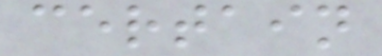certain
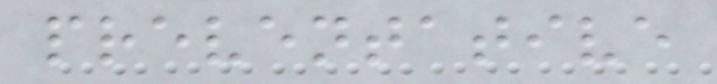preventative
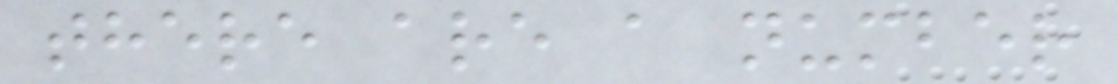there are a number
